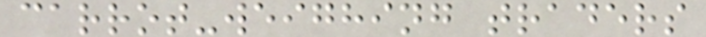carrot-weighing traders
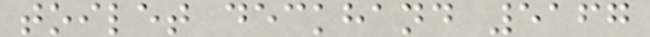toilet deckhand 5167
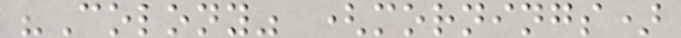"Colony" (mornings)
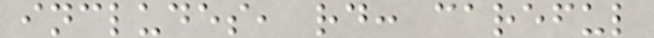includes, rd: careful
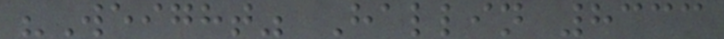"Weight" Hallin 8333
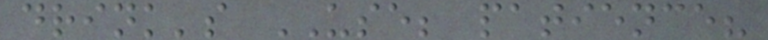drink's USE; patience?
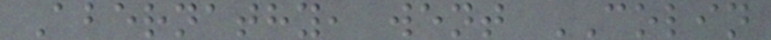Abernathy, went COLIN
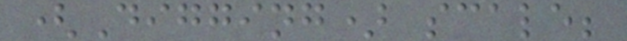(Digging) scale;
